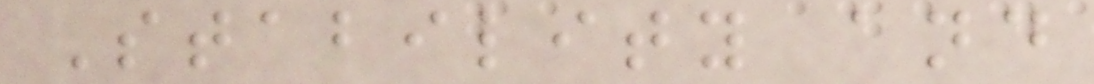Stability and
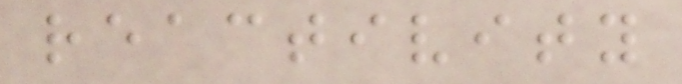reactivity
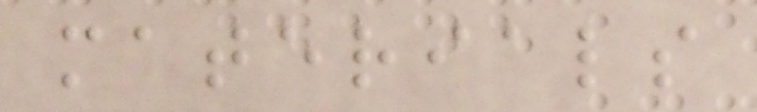materials
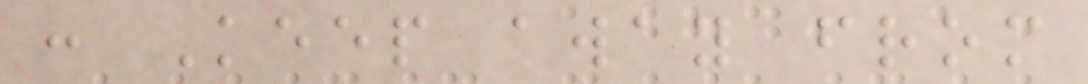: Keep away from
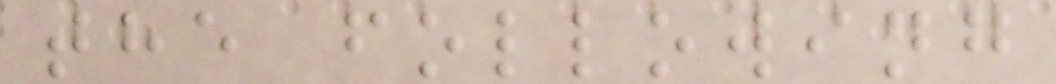the following
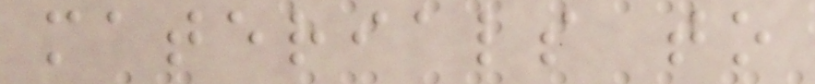materials to
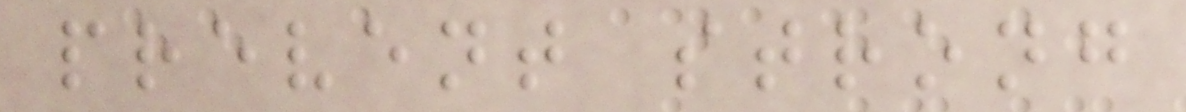prevent strong
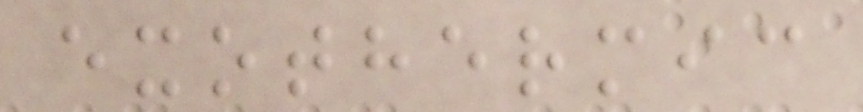exothermic
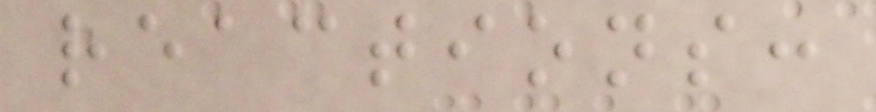reactions:
